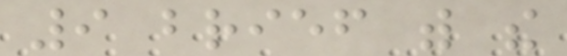9 brief with the
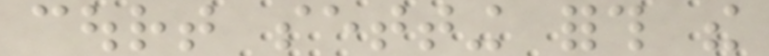court setting forth the
